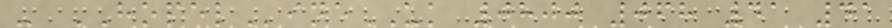- HOPELineUK 0800 068 41 41
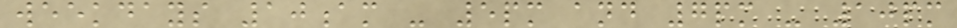weekdays 10am - 5pm and 7pm - 10pm
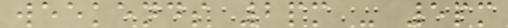weekends 2pm - 5pm
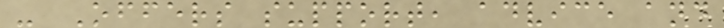- Offers support, advice and
